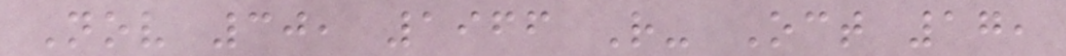Nov 30, 1966 R- Oct 17,
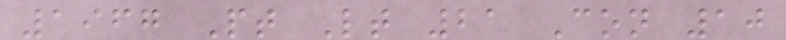1967 Pt Lt 21 Con 10
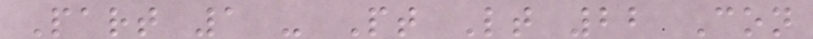Part 1 - Pt Lt 22 Con
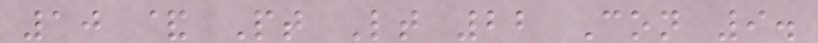10 & Pt Lt 22 Con 9.
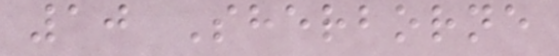10 Sherborne
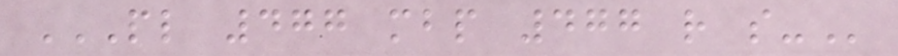PL 477 MBP 477 R S-
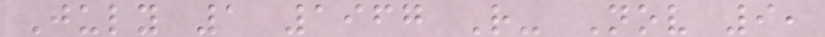July 1 1967 R- Nov 9,
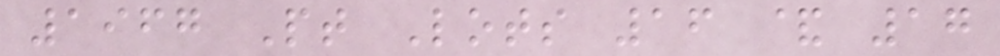1967 Pt Lots 16 & 17
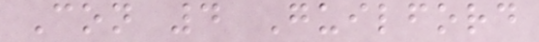Con 4 Guilford
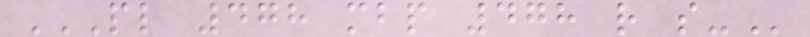PL 478 MBP 478 R S-
